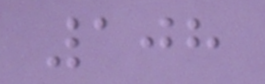108
